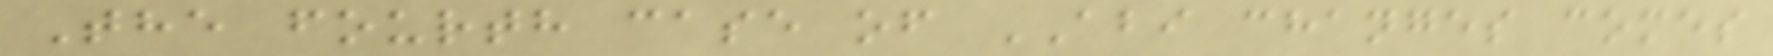The fourth case of ABI changes comes
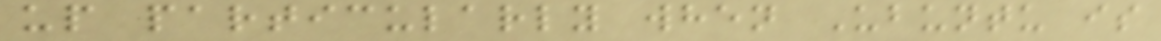up particularly when Ubuntu is
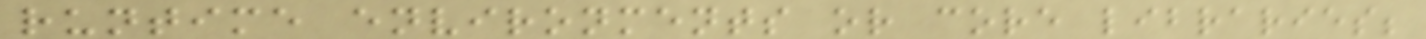runtime environments or core libraries;
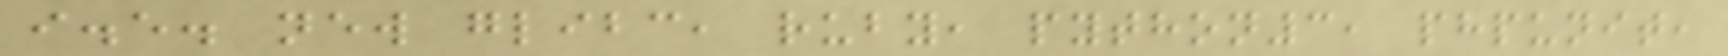i.e. new glibc, ruby, python3, phpunit,
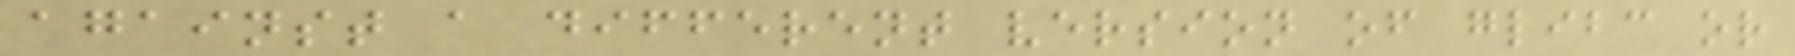against a different version of glibc or
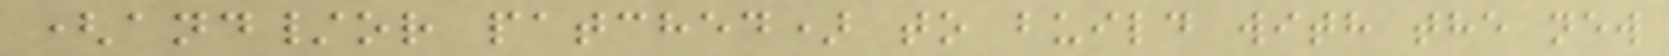(and/or patched) to build with the new
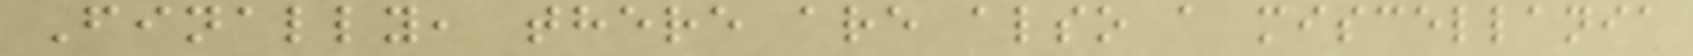Finally, there are also a miscellania
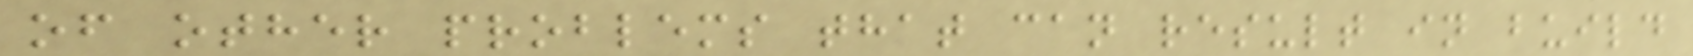of other problems that can result in build
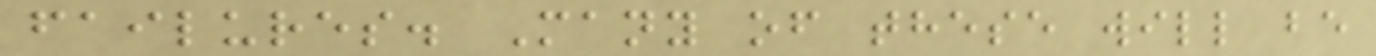failures. Many of these will be
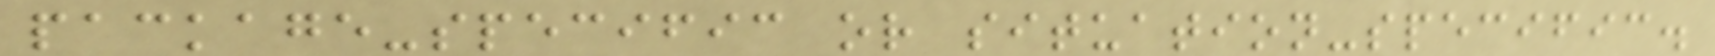package-specific or situation-specific.
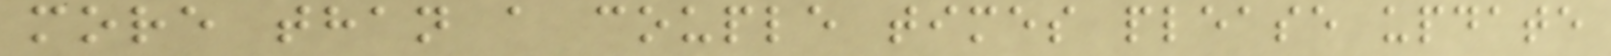more than a couple times please update
